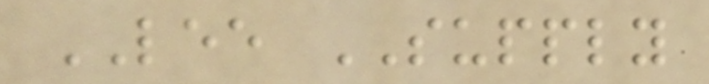LEE SUPPLY
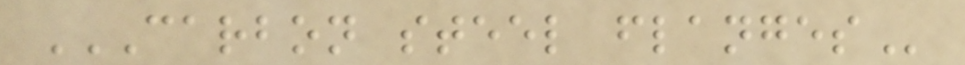CARBON STEEL FLANGES
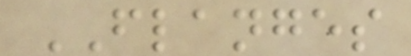FLANGES
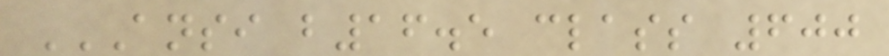ANSI B16.5 CLASS 600
